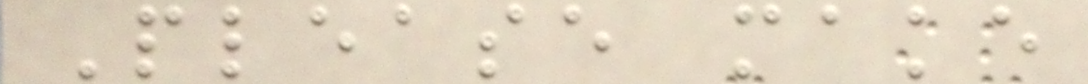Please make
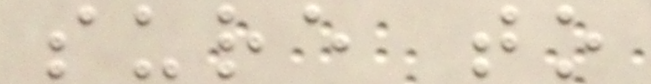sure to
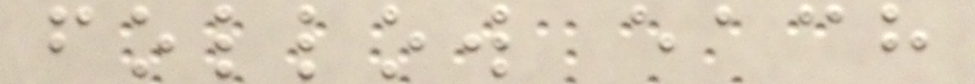follow each
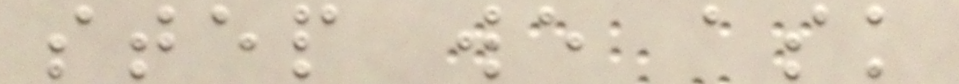step we ask
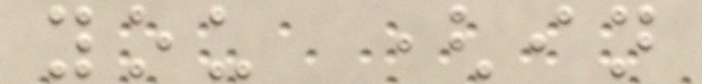you (in
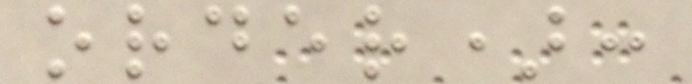order):
